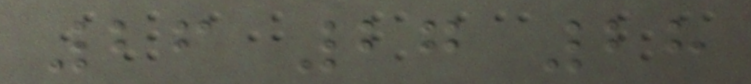26 27 28
